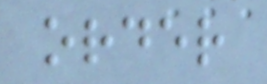order
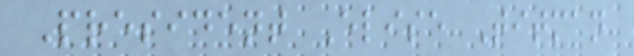President Elise Titman
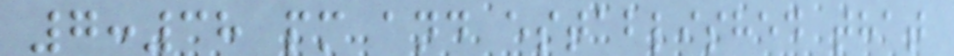7:38 pm and established that
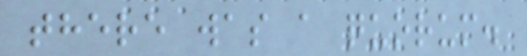there was a quorum.
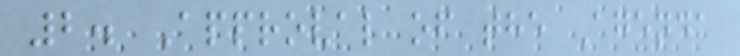2. Approval of the Agenda
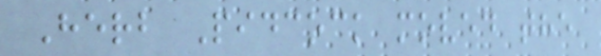Herb Pidcock moved the
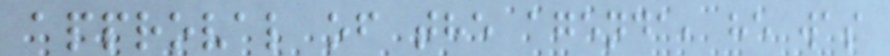approval of the agenda, he was
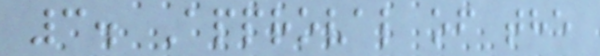3. Approval of the
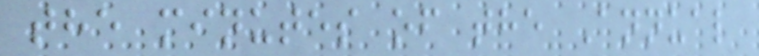the minutes of the Annual
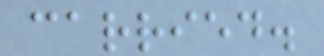carried.
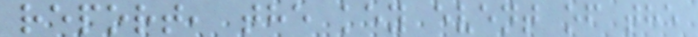report, the key event of the
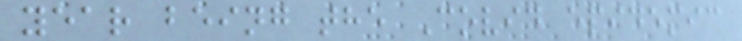year being the Covid epidemic
